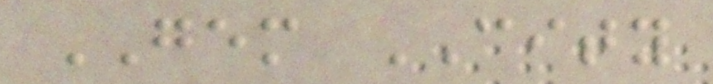GEM CITY
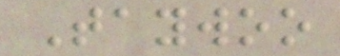Taywoo
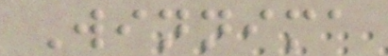Winnima
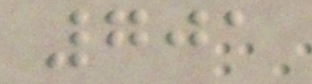701
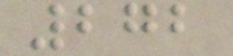272
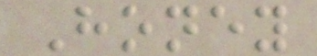Honey
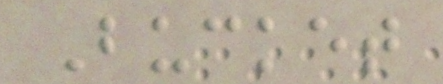Bucket
